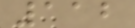112
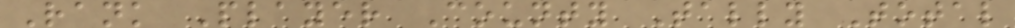Rank Player County Tally Total
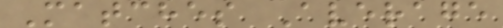Matches Average
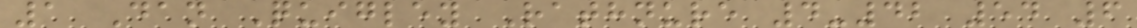1 Dan Quigley Rathnure 4-42 54 6
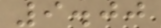9.00
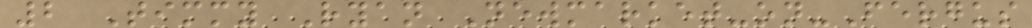2 Timmy Ryan Newmarket-on-Fergus
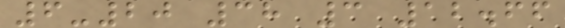6-20 38 3 12.66
